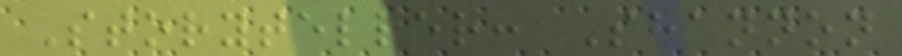Storyteller: Shannon
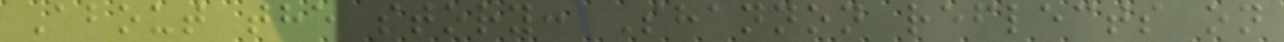About the story: Shannon reflects on
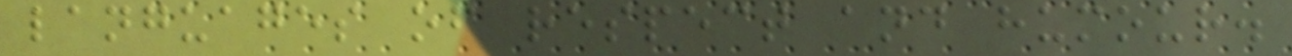languages of respect and humour.
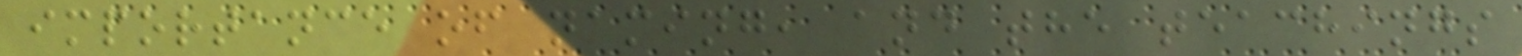importance of naming, and the teachings
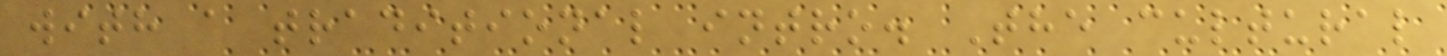with a traditional intro. The cultural
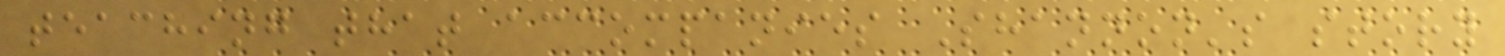teaching that accompanies Shannon's story
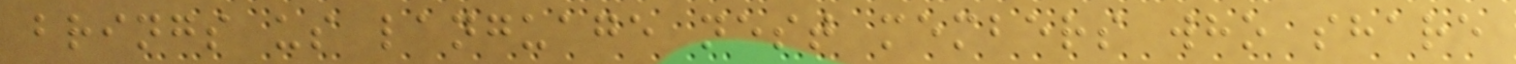brings us language nest members who share
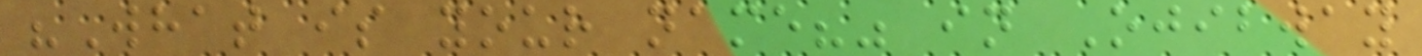"What is your name?" in Ojibway
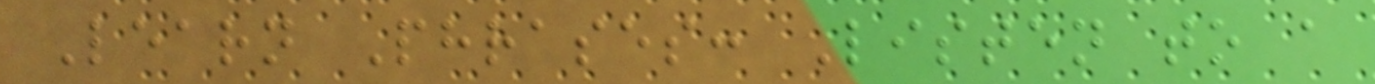Learn Phrases: Listen to a
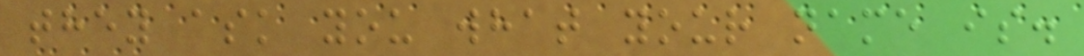they ask you what your name is.
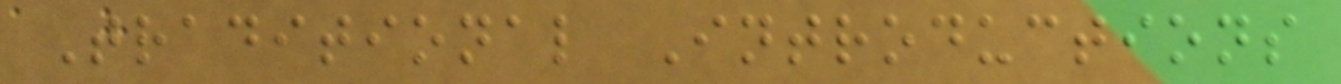Traditional Introductions
